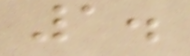1.
